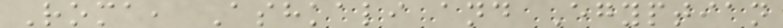Roma, Ashkali and Egyptian
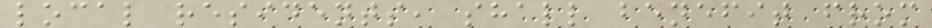local residents, shall benefit from
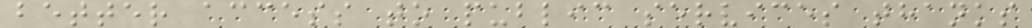better access to public services thanks
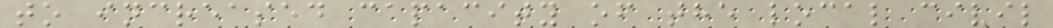to increased capacity of the local civil
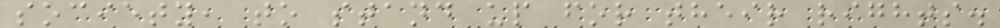society, to stand up for their rights.
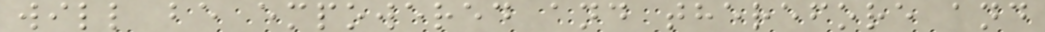will be empowered and therefore and
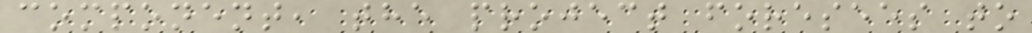component, the project foresees to
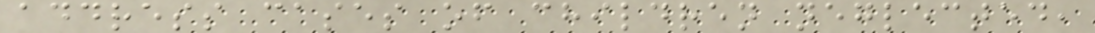address cases of children neglected,
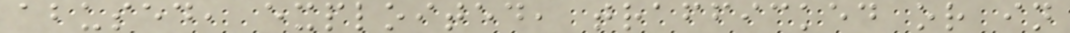abused, exploited, trafficked or in
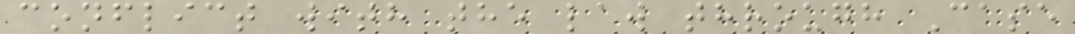conflict with the law through Case
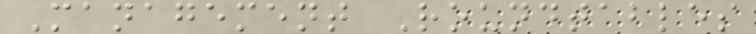Management Roundtables
